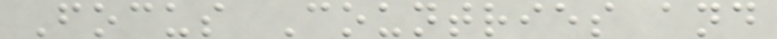Focus Countries and
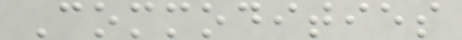Commodities
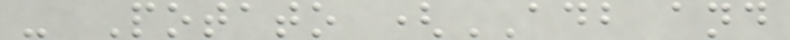- Potato (ADB and
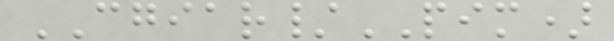CGIAR/PIM)
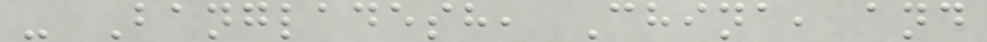- Bangladesh, China, and
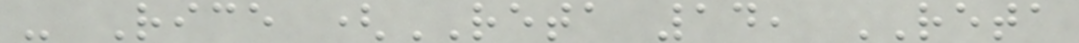- Rice (RETA 14, RETA
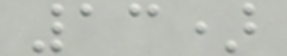13)
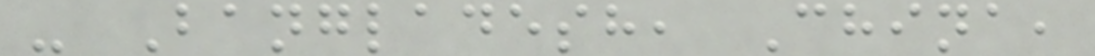- Bangladesh, China,
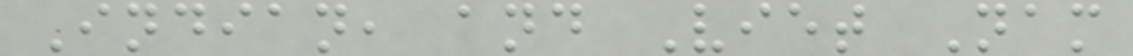Indian, and Viet Nam
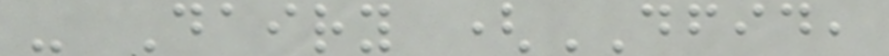- Dairy (DFID,
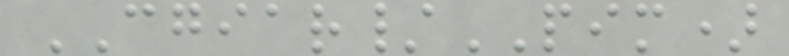CGIAR/PIM)
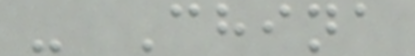- China
